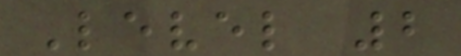Level 2
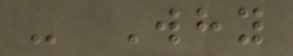- Why
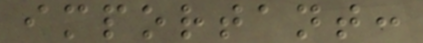important:
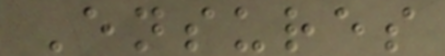Ensures
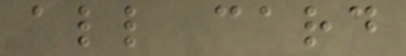all card
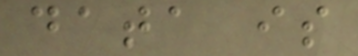data is
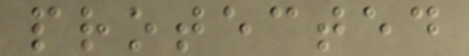protected
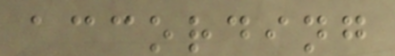according
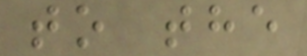to the
